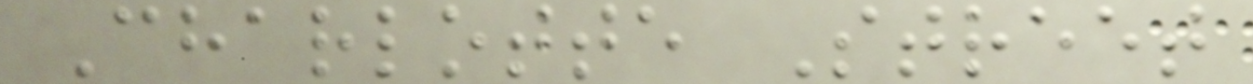Charlotte Street
